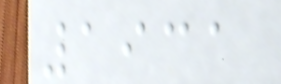1931
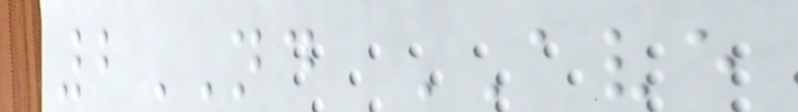2ND AVE
